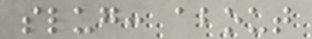slug: about
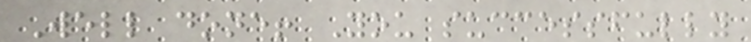Well done! You successfully
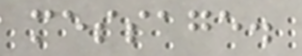message.
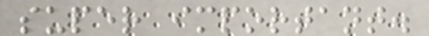super important.
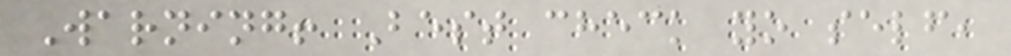Warning! Best check yo self,
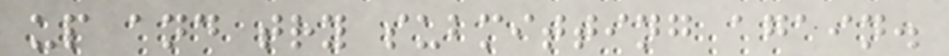up and try submitting again.
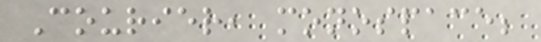Courier, monospace;
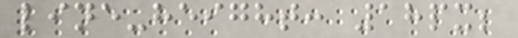line-height: 18px;
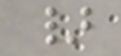}
